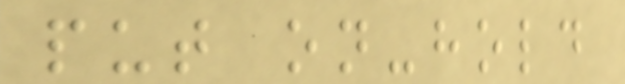put on-hold
